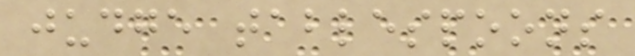judge tablespoons
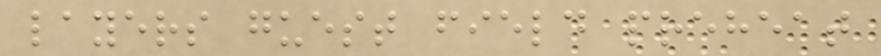layers guest field preheat
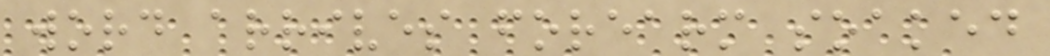word arrives forearm soaked
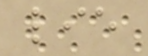lie
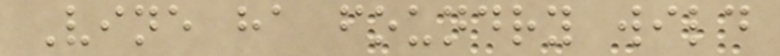Vine ha foundry wild
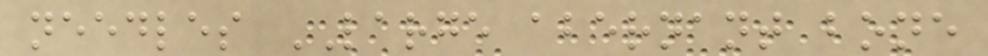needles LARGE abernant bone
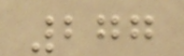277
